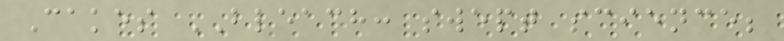Cakes BLEACH: swept science;
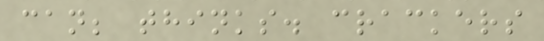can; thinks. crackers
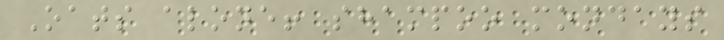Oats alone! shampoo mondays
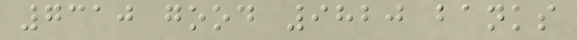7310 good 9820 banks
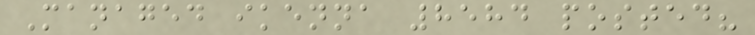Managed ikenna 8584 posted?
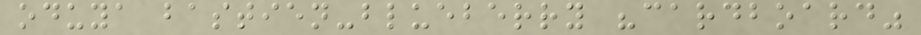oduya bastien-blueberry "cardboard"
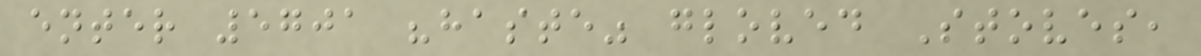enter 5701 "haste" gloved Stoves,
